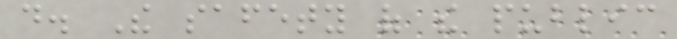do. The safety of the public
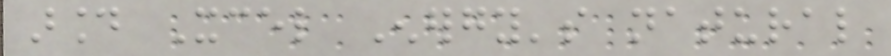around Xcel Energy's natural
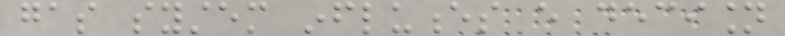gas system influences every decision
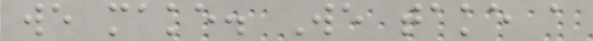we make. We take a
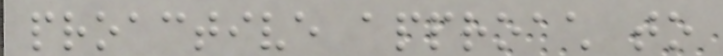proactive approach to
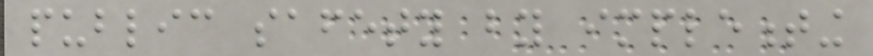public safety by implementing
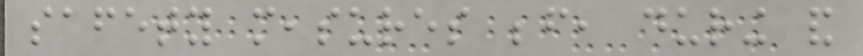safety measures before, during and
